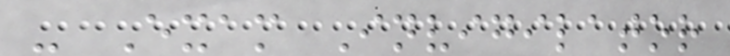- Exam Invigilator
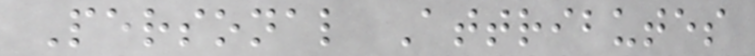Personal Attributes
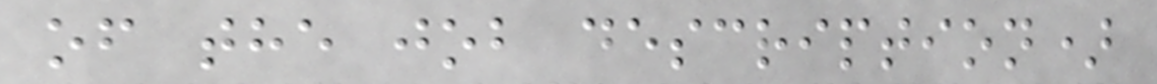of the job description)
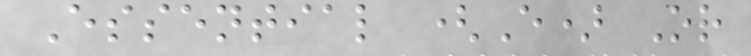Essential (E) Or
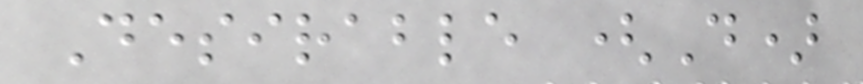Desirable (D)
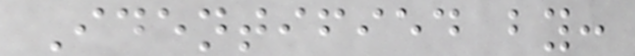Identified by:
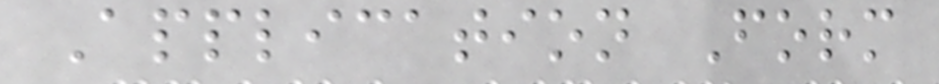Application Form
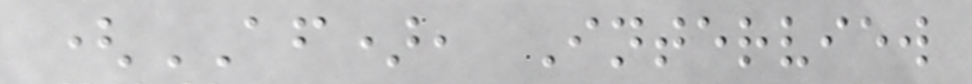(AF), Interview
